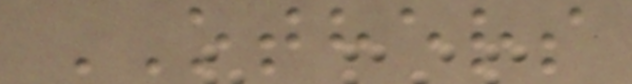OTHERS
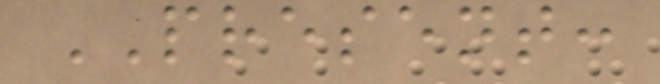PRESENT:
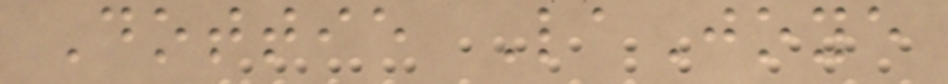Dottie LaJoye
